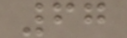67
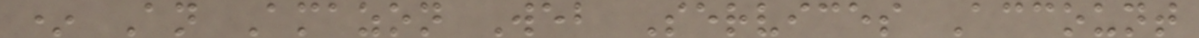* An Amazon Web Services Account
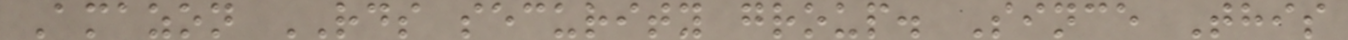Amazon RDS security group. Since This
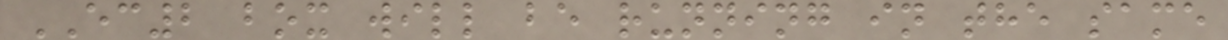EC2 box will be running in the same
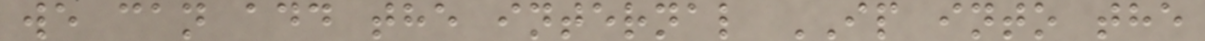we can add the internal IP into the
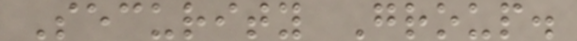Security Group.
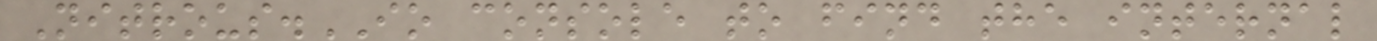Nitrous.IO console to find the internal
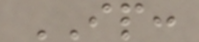IP:
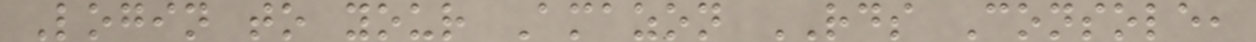Login to your Amazon RDS Console,
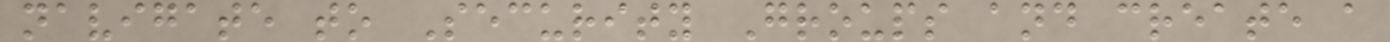navigate to Security Groups and create a
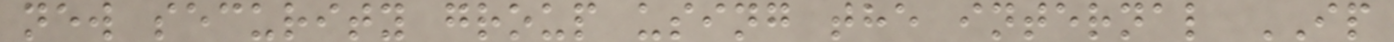new security group using the internal IP
